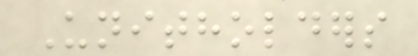Unitholders
